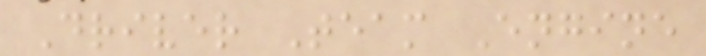Driver Team Engine
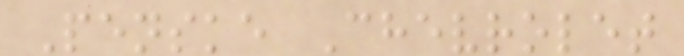Penske Chevrolet
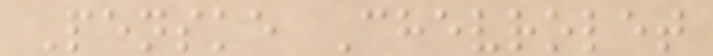Penske Chevrolet
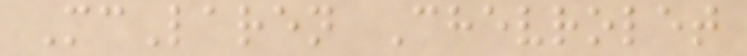McLaren Chevrolet
